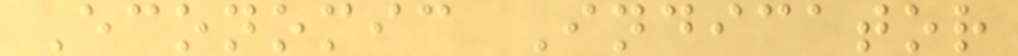Economic Indicator
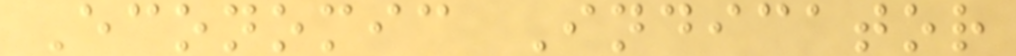Economic Indicator
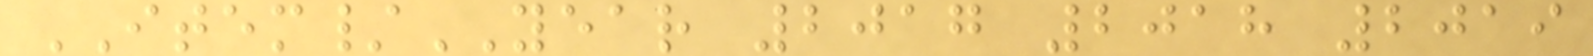ITEM/YEAR 2017 2018 2019
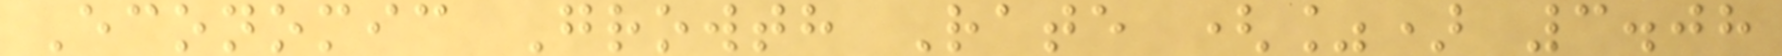Economic Growth Rate (%) 3.08
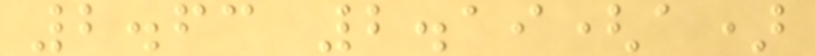2.63 2.19(a)
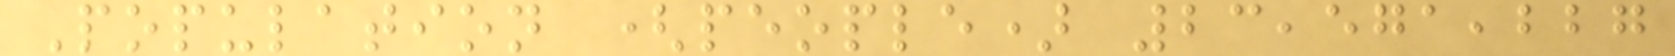Population (people) 23,571,227
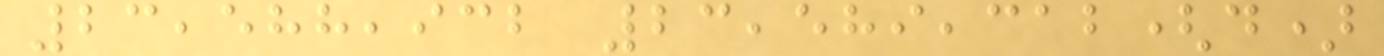23,588,932 23,589,312(d)
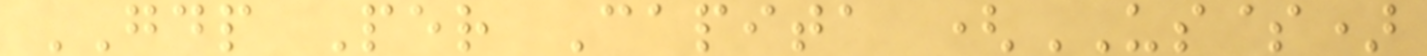GDP Per Capita (US$)
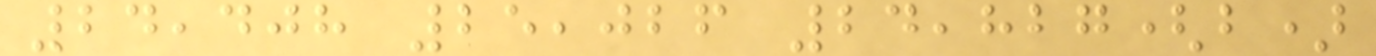24,408 25,026 24,827(b)
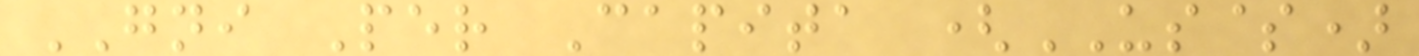GNI Per Capita (US$)
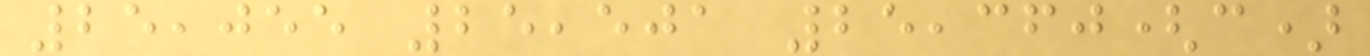25,055 25,501 25,360(c)
